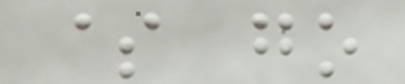$ go
